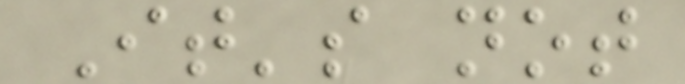It's not
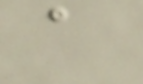a
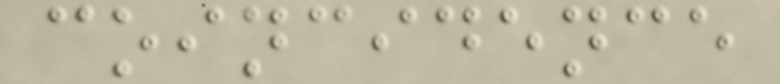coincidence
